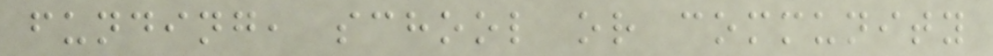funding, school or community
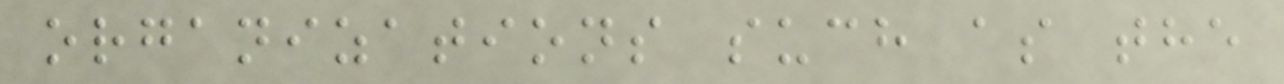organizations such as the
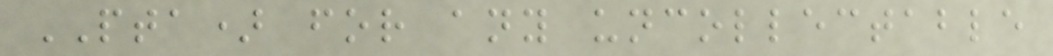PTA) for any uncollectable
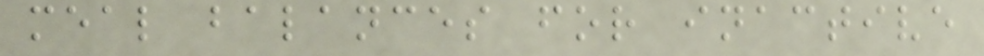meal balances for inactive
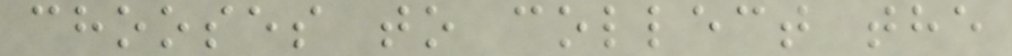chooses to collect the
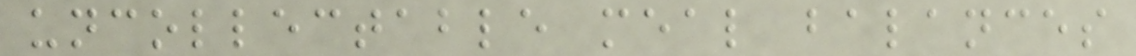uncollectable meal balances
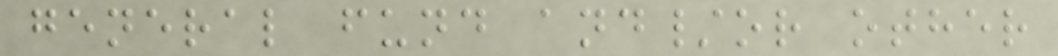general fund and/or other
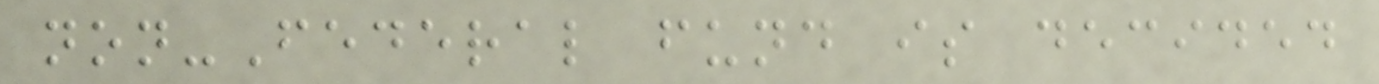non-Federal fund is decided
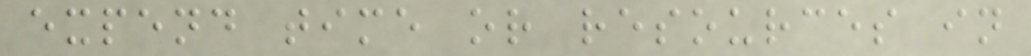expend time or resources in
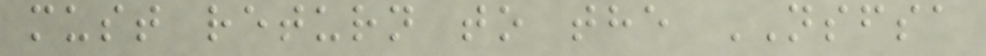must return to the NSFSA
